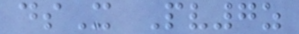dsX Pv7z
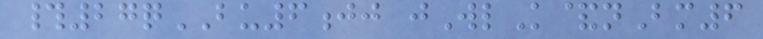#27qBU6jj jWlK&nBm6
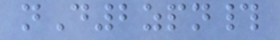nD2zpn#
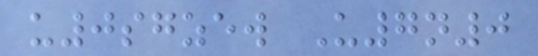u0sgzew U7n0
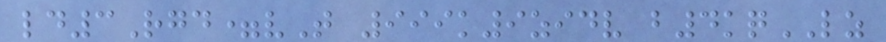ld3Rgd=vT 999k9zidv b4kqLZ
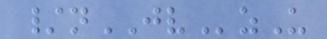/nJVzU
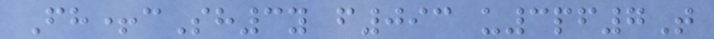Fh+cSh3y f093 u3pf7T
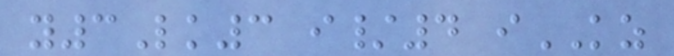y3Lk3 i/4 iKZ
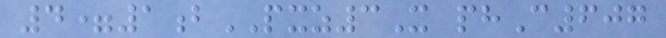4=1bPXZ3X phC607
